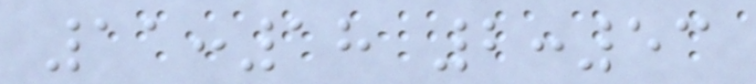11:18 2:53
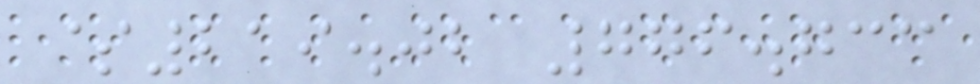$219.02 776.733
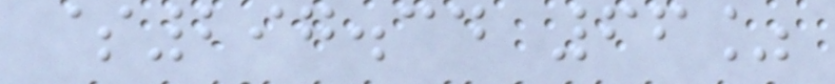$297.34 66%
